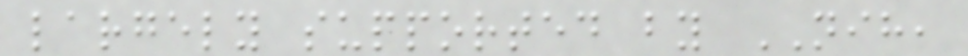largely supported by NIH,
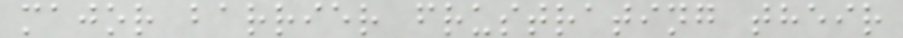major barrier frustrating their
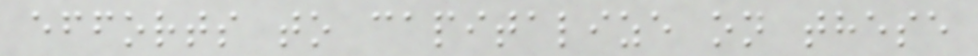efforts to capitalize on these
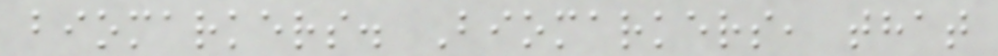biomarkers. Biomarkers, that
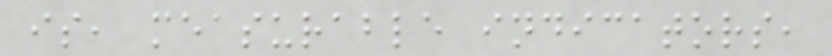is, measurable indicators,
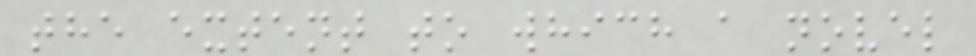the extent to which a novel
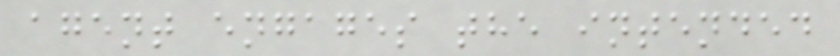agent engages the intended
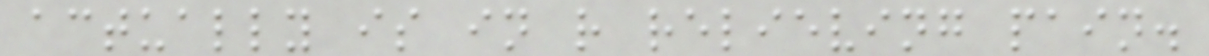actually is in r relieving pain.
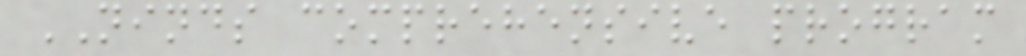NINDS comprehensive program
